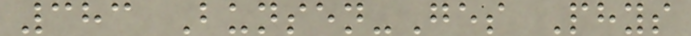383 Bunsen-Ges Phys
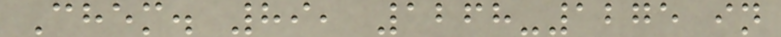Chem. 89, 1268-1275 in
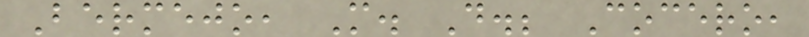Bermejo, M. D.; Cocero,
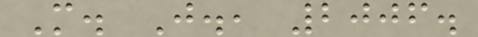M. J., 2006.
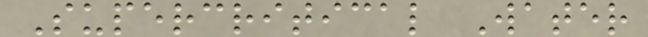Supercritical Water
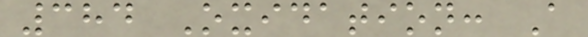384 Oxidation: A
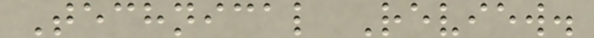Technical Review.
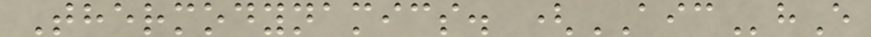Thermodynamics. (AIChE
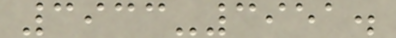3933-3951.
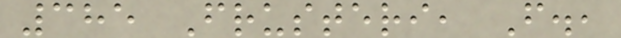385 Frusteri, F.,
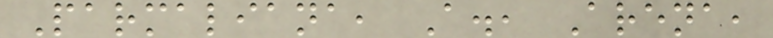Parmaliana, A., Arena,
